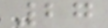27
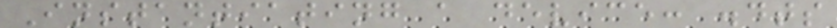Instantiating a device: .dts
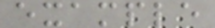example
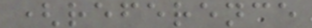(reference
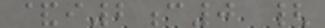&i2c0 {
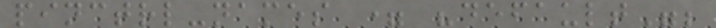pinctrl-names = "default";
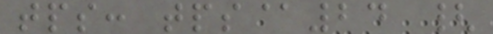tps: tps@24 {
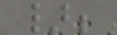};
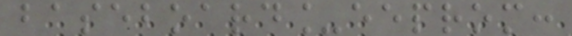baseboard_eeprom:
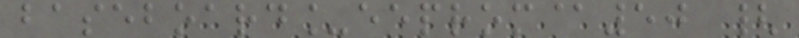baseboard_eeprom@50 {
